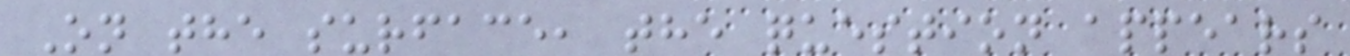On the surface, the question appears
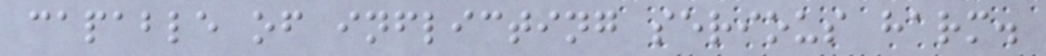capable of inflicting serious harm.
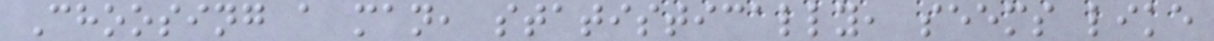Choosing a man, statistically, seems like
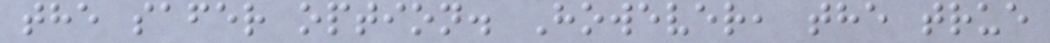the safer option. However, the true
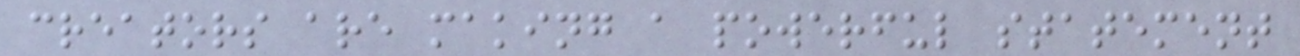creators are making a powerful statement
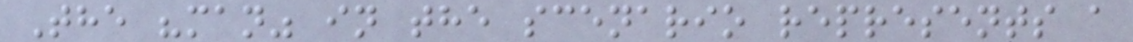The "man" in the scenario represents a
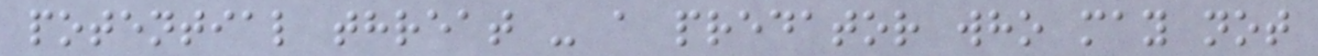potential threat - a predator who may not
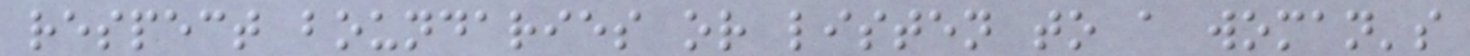respect boundaries or listen to a woman's
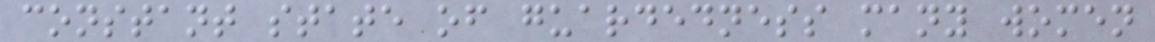constant state of guardedness many women
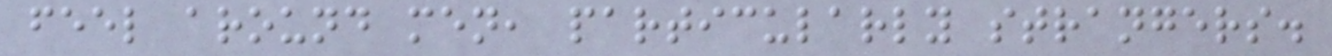feel around men, particularly strangers.
